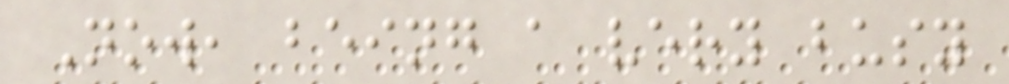Now, being a very busy
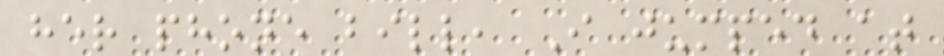her phone bill, I jumped at
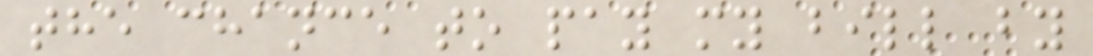the chance to pay my bill by
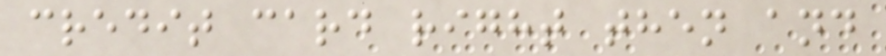credit card right then and
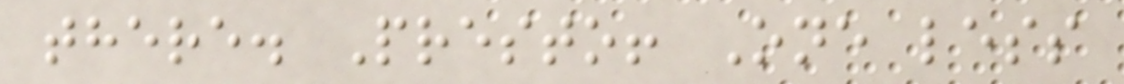there. Presto! One less
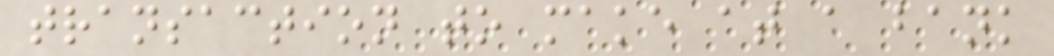transaction to make at a bank
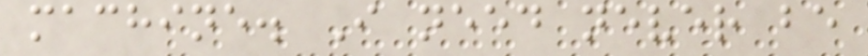machine. I need never be
